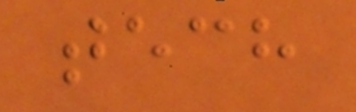tech
